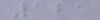121
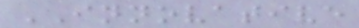INNOVATIVE
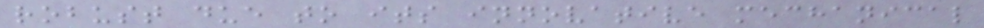robust due to its innovative mechanical
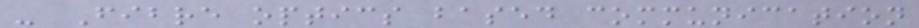- Fibre optics based communication
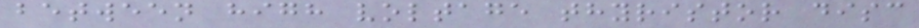between high voltage thyristor disc
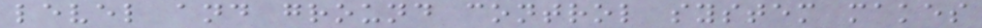level and ground control system makes
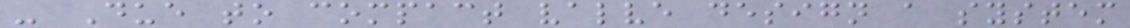- Due to compact valve design a system
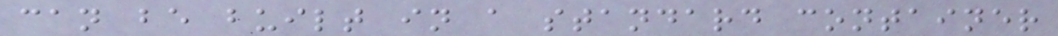can be built in a standard container
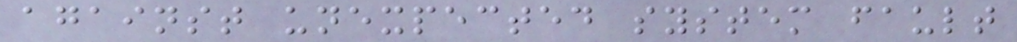against unexpected system fault
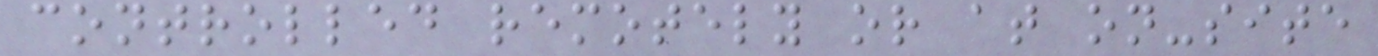controlled remotely or at on-site
